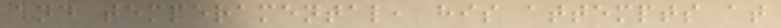and temperamental, his attempts at
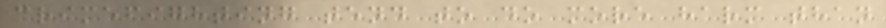crimefighting tend to do more harm than
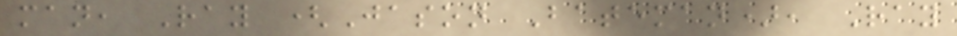man, Ray (Jason Bateman), Ray
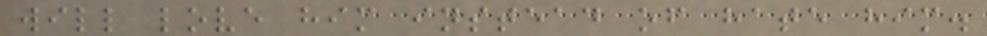will love him instead of hate him.
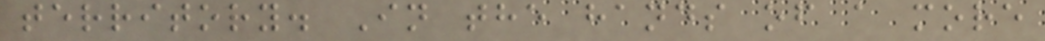territory. In the hands of a more
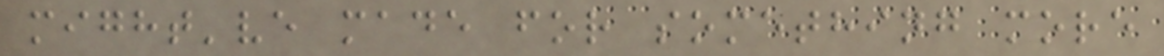might've made for something more
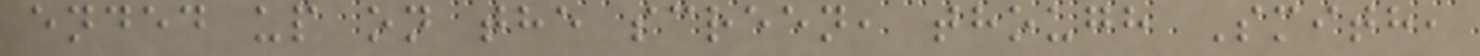ended up on the screen, though Smith,
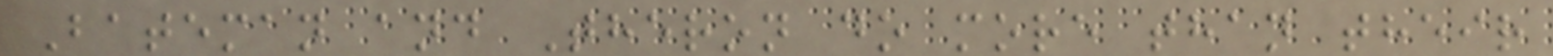Bateman and Theron do more than their
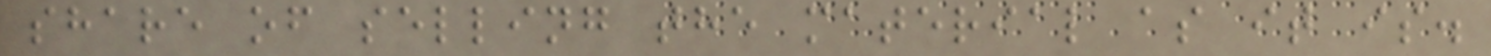share of selling the material as it is.
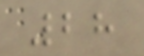28
